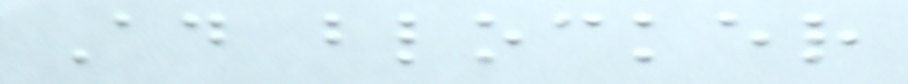Ad blocker
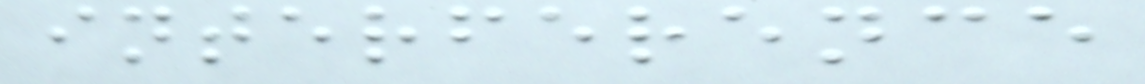interference
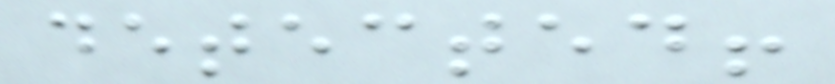detected!
